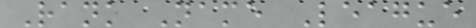Rank Name League
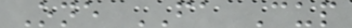One FA Cup
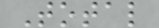Total
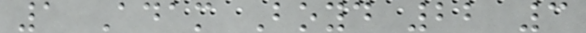1 Adam Boyd 22 3
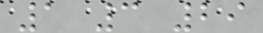1 3 29
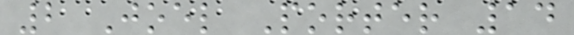2 Joel Porter 14
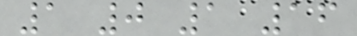1 0 1 16
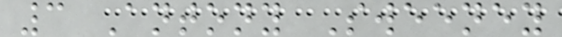3 Antony Sweeney
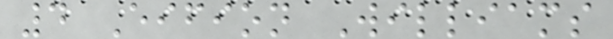4 Eifion Williams
